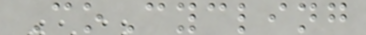CoCycling
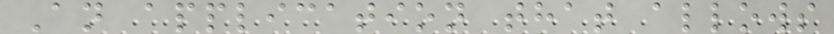An application that allows
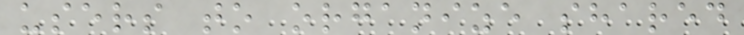users to organize shared
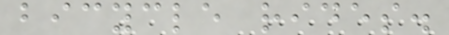bicycle rides.
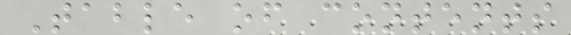Table of contents
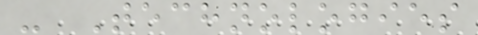- Technologies
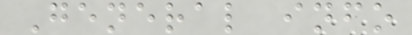General info
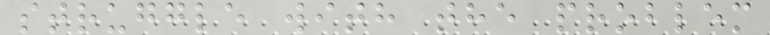struggle with the problem
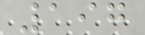197
